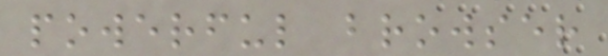powerful browser
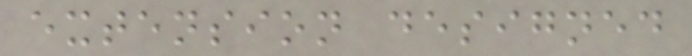extension designed
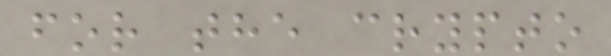for the crypto
